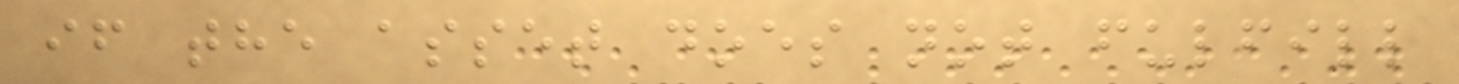if the asset does not fulfill
